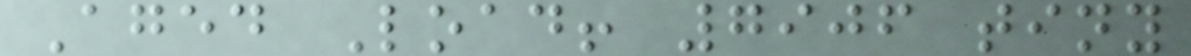Aged Load! 7906 tiny
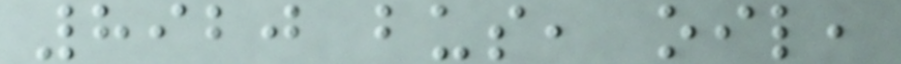8920 bus, oil,
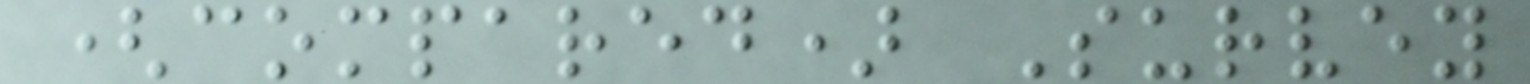(compared) Survey
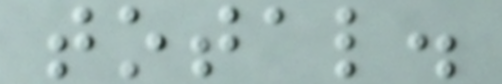total.
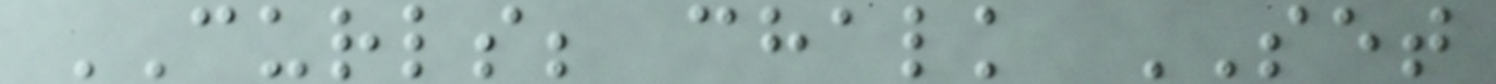CURLS; chalk SET
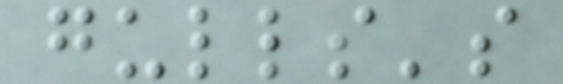gulls's
